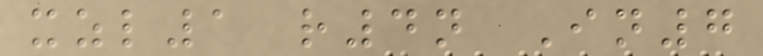xzl1 r4n In7
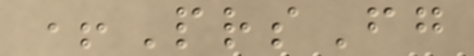+PrsFg
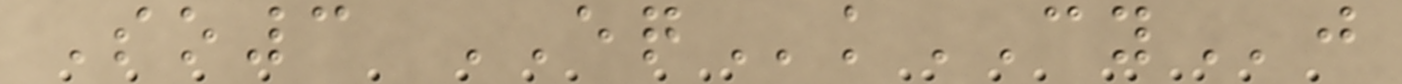So3 EQkCYj
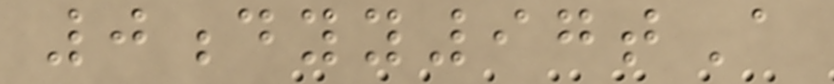0dyy97tA
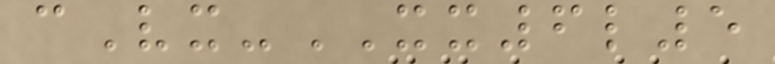cVx-XX6l5
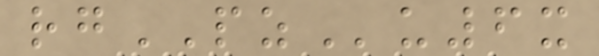rgPZu6x
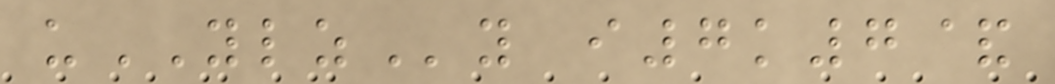uYLZy i7k7&
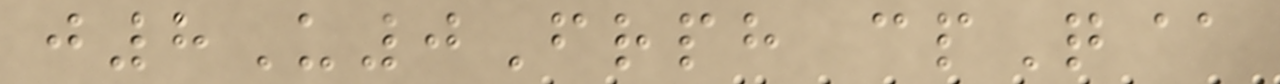j8U0Frph cpQ@
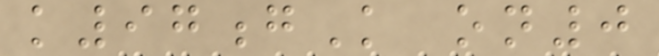k97gK on0
